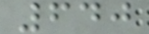640
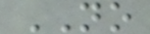NO
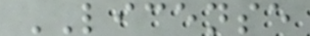LICENSE
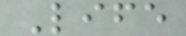Life
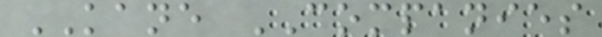KANE COMPANIES
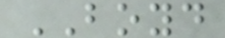BOYD
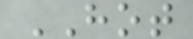HOT
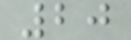20
